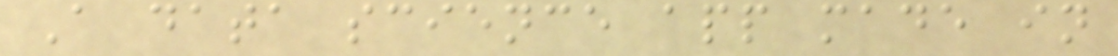A data science app made in
